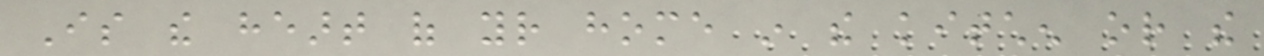Is the heart of your home in the kitchen or the
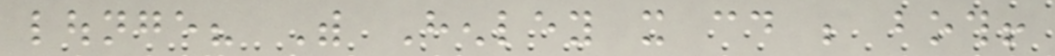lounge? With Henley it could be both!
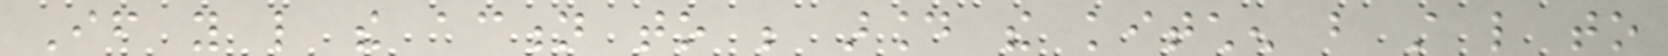If you like the action to be around the kitchen but still like to
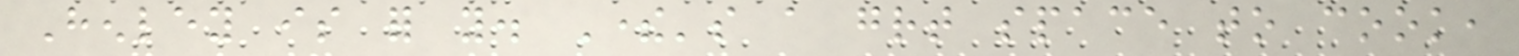Henley is for you. There's a great space to cook,
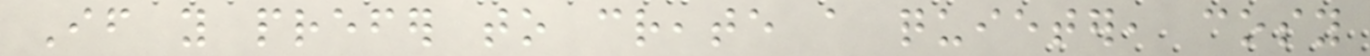If you prefer to create a quieter, cosy
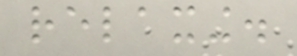relaxing.
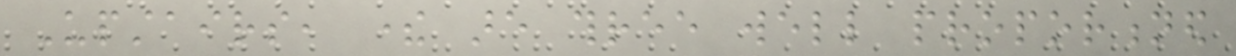Upstairs, there are three well proportioned
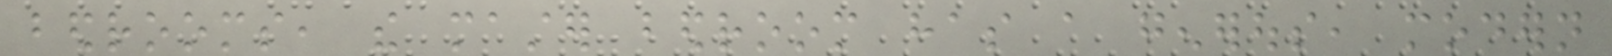bedrooms, the master bedroom has a generous, modern
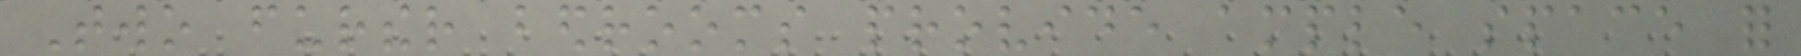Two further bedrooms provide ample space for
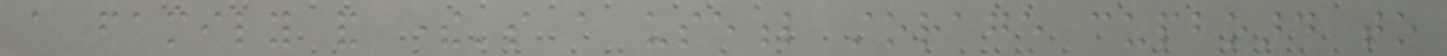a family and there's a useful storage cupboard to
